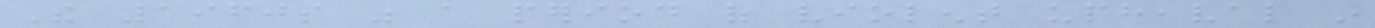The 1960s was a period of violent upheaval in
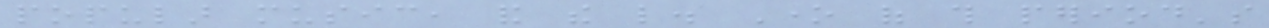popular music, and the like. One of this period's
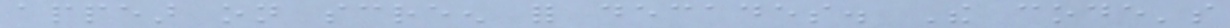appear on screen for decades. The code's
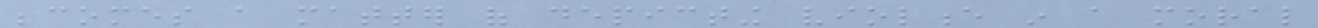becomes a matter of depicting violence in a moral
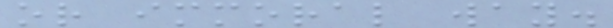or immoral way.
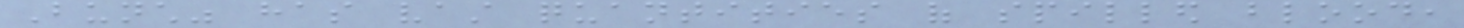Bunch" has vast quantities of spilled blood,
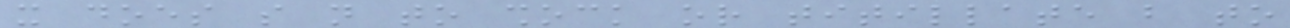it does so not to shock or titillate but to
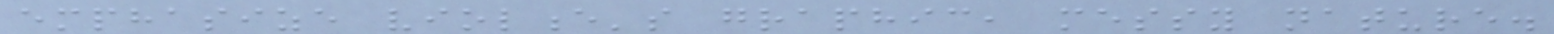emphasize violence's graphic, messy nature.
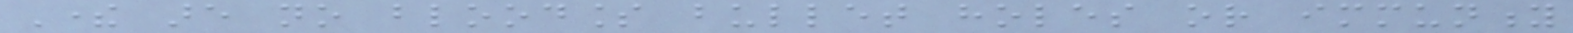There are no bloodless bullet holes or immunity
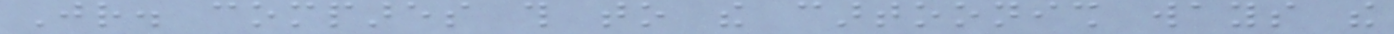Jr. compares this to the cartoonish ways the
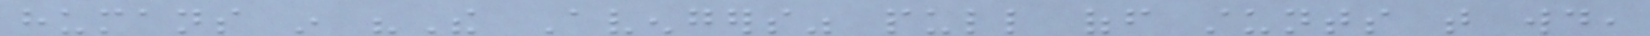humans in "The Avengers" pull off stunts that would,
